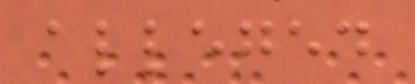alleged
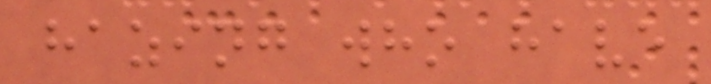hazing who have
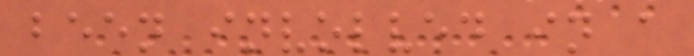been involved in a
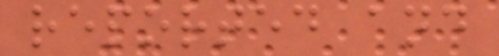reported and
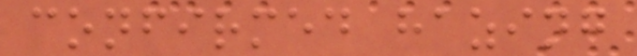confirmed hazing
